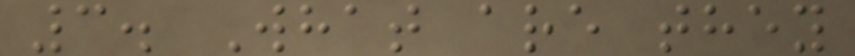3. What are they
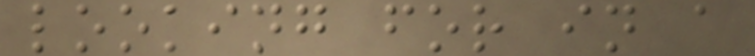looking for in a
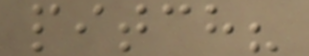pitch?
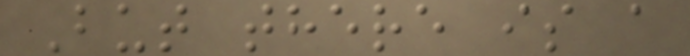But there is a
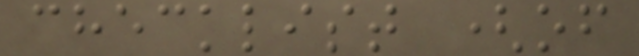checklist (of
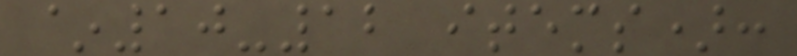~10-12 items):
